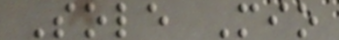Sole Mio
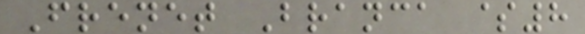Frenet Branca $8
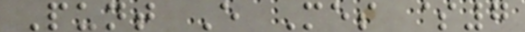Punt E Mes $7
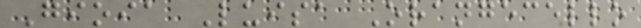Gioia Luisa Orangecello
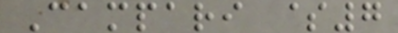Campari $7
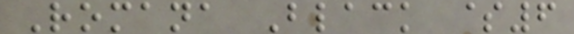Romana Black $6
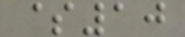$10
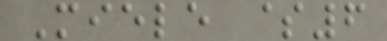Miele $6
